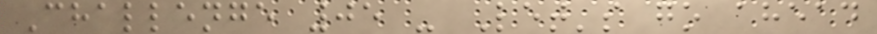Challenge 05 - Let's go ahead
